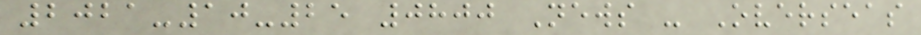2021-10-25 0800 News - Overseas
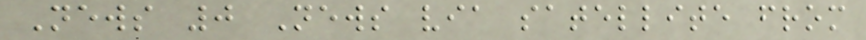News 0 News via satellite from
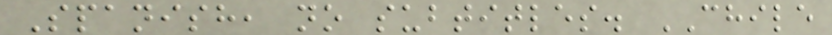Spanish, no subtitles. CHILE
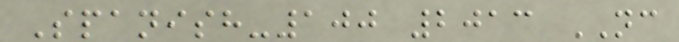Spanish-100 2013 NC
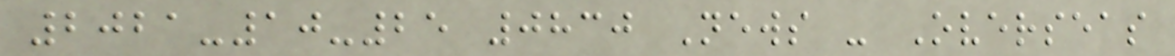2021-10-25 0830 News - Overseas
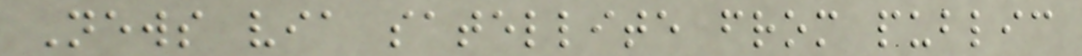News via satellite from public
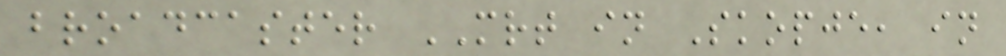broadcaster MRT in Skopje, in
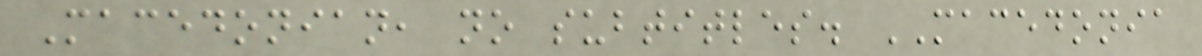Macedonian, no subtitles. MACEDONIA
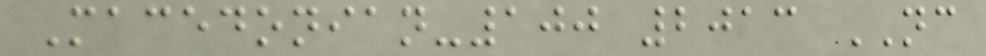Macedonian-100 2013 NC
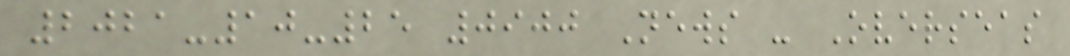2021-10-25 0900 News - Overseas
